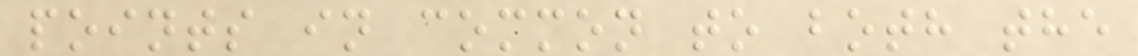points in common to both the
